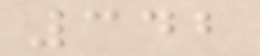342
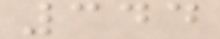344
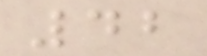42
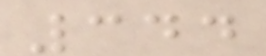344
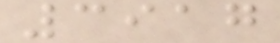3917
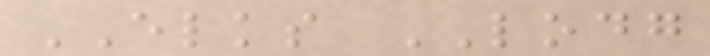ELKS LODG
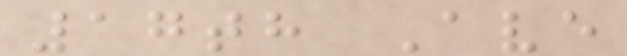17th Ave
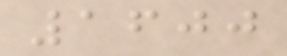1600
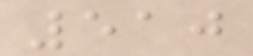510
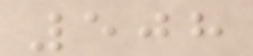508
